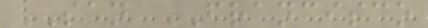SAN FRANCISCO
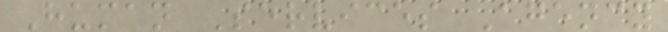Human Services Agency
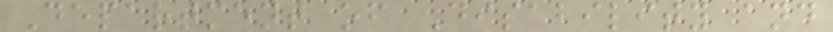Department of Disability and
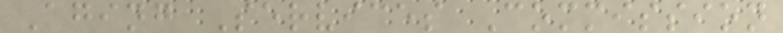Aging Services Commission
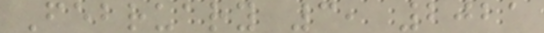February 3, 2021
